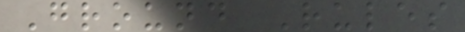Ground Rules
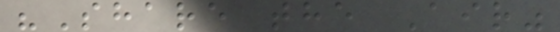"Share the Air"
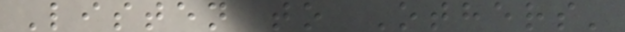Listen to Others'
